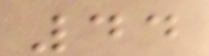44
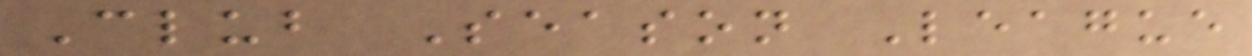Club Season League
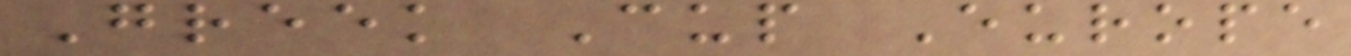Greek Cup Europe
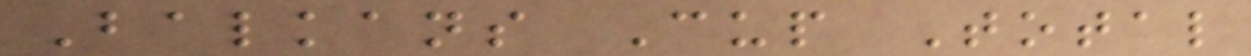Balkans Cup Total
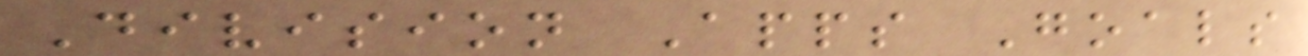Division Apps Goals
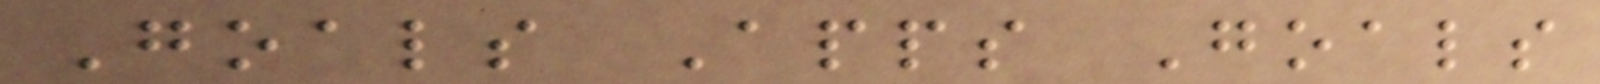Goals Apps Goals
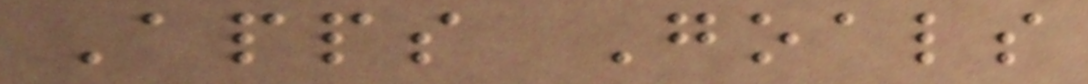Apps Goals
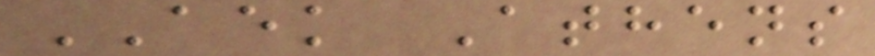AEK Athens
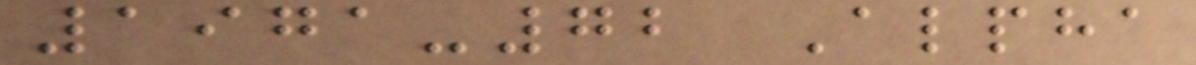1971-72 Alpha
